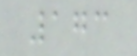173
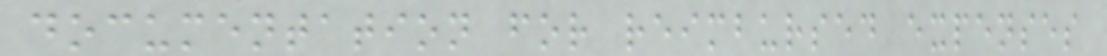documentation for reimbursed expenses
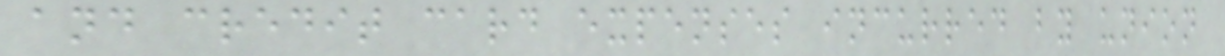and credit card expenses incurred by union
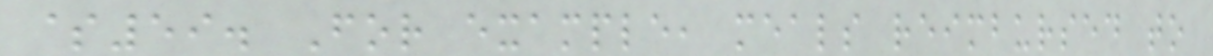$59. For example, meals reimbursed to
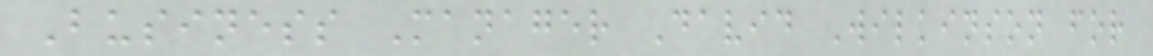Business Manager David Wilkinson for
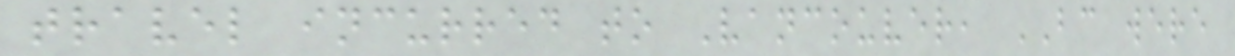travel incurred to Vancouver, BC were
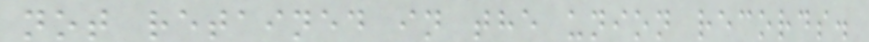not retained in the union records.
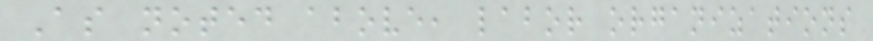As noted above, labor organizations
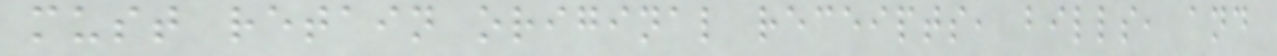must retain original receipts, bills, and
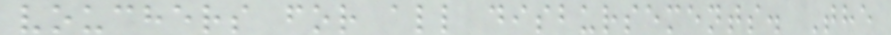vouchers for all disbursements. The
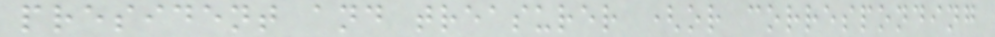president and treasurer (or corresponding
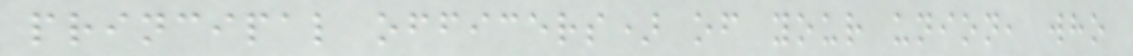principal officers) of your union, who
